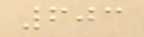603
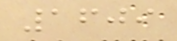1609
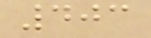403
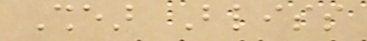Shear Bliss
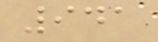941
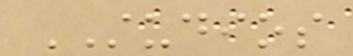STUDIOS
